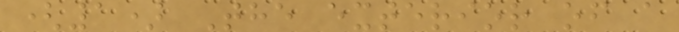(1) The exterior of a
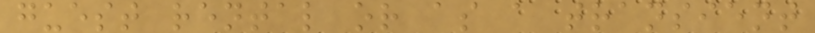guest rental or as a transient
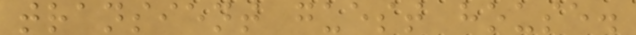transient guest house.
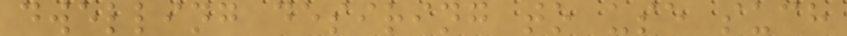dwelling desiring to use such
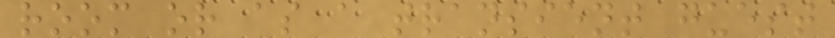room or as a transient guest
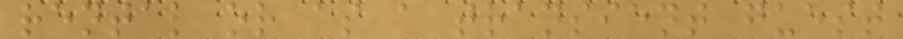rental or as a transient guest
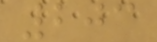203
